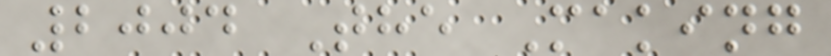2004 The Making
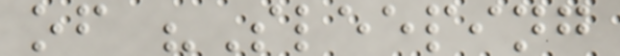of "Sleeping
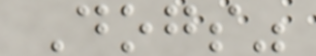Dogs"
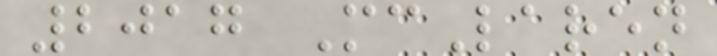2017 McLaren
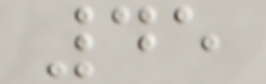45
